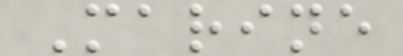Marine
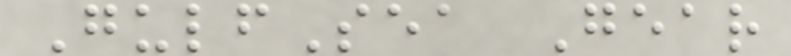GulfSea Gear
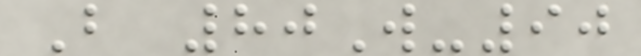B 80W-90
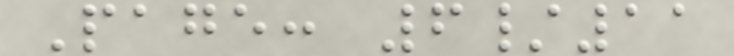Page: 6/11
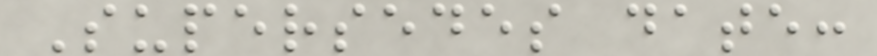Supersedes date:
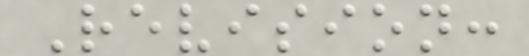Revision:
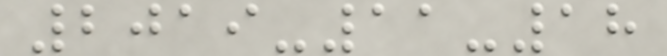2019-11-18
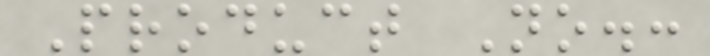Product No.:
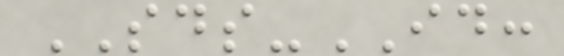SDS-ID:
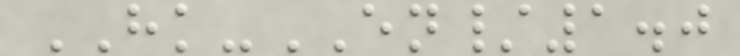HK-EN/1.0
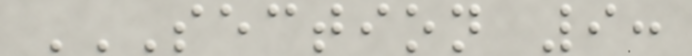SECTION 9:
